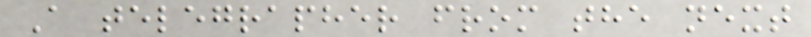A telegrapher from the next
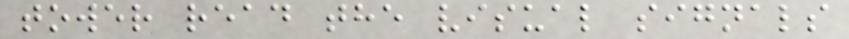tower read the visual signals
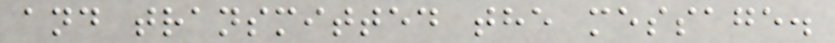and transmitted the message.
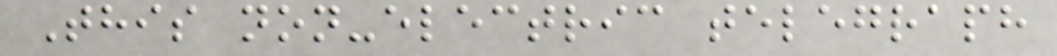This non-electric telegraph
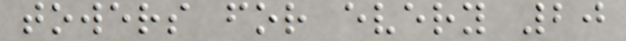towers for every 20
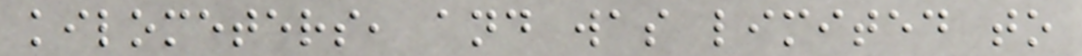kilometers, and was limited to
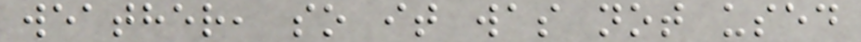weather, so it was not used
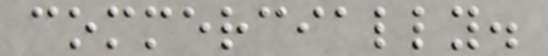commercially.
